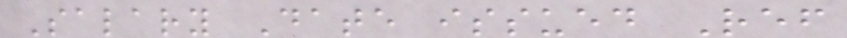Salary Date issued Ref
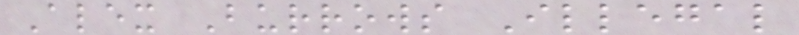Alex Burrows Illegal
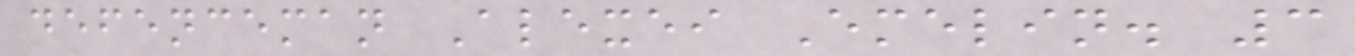defenceman Alexei Emelin. 3
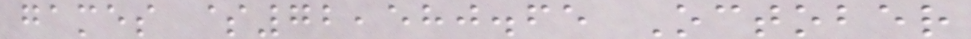games $72,580.65 October
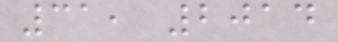31, 2014
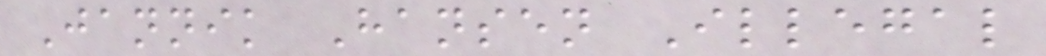Jannik Hansen Illegal
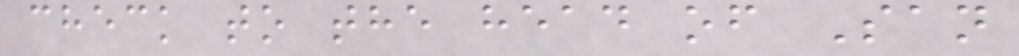check to the head of San
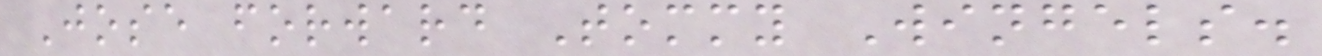Jose forward Tommy Wingels.
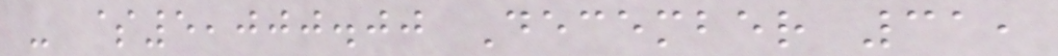- $5,000.00 December 31,
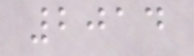2014
